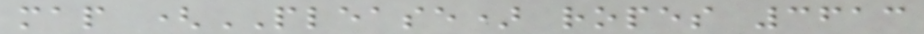map (PLEASE) ropes 3613
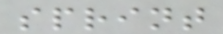sprint
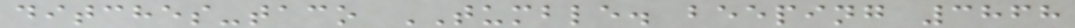ditches-taco TUMBLE. beeping 3868
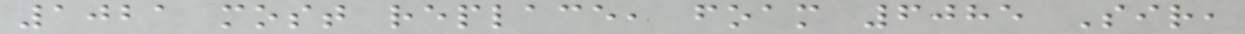1021 most replace, foam 6085 Sir,
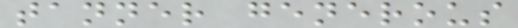tanner generous
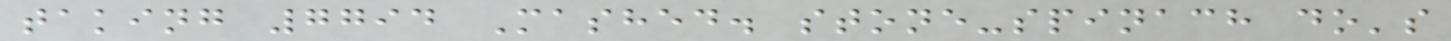taking 7794 Mashed. stone-spinach do's
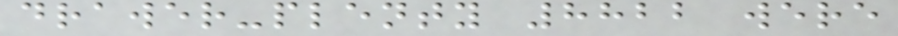drawer-plenty 8822 were
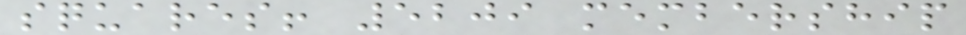squares! 5209 membership
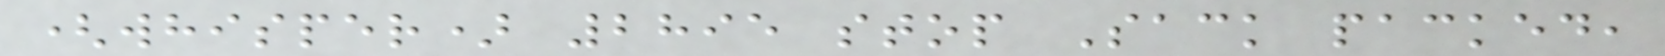(whisper) 2895 stop Sack packed,
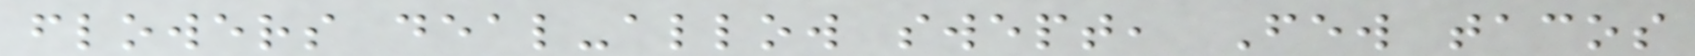flowers deal-allow swept, Few tacos
